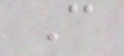C
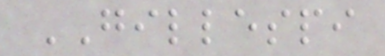GILLESPI
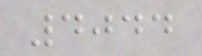4044
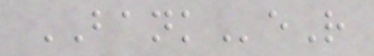BANKeR
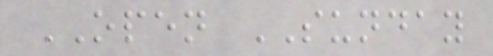OPEN SUNDAY
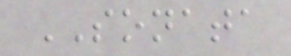SONATA
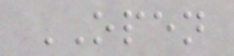OPEN
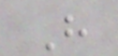H
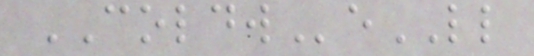COLDWeLL
